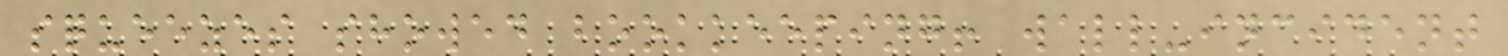squeezes showed bookkeeping! wall-incident
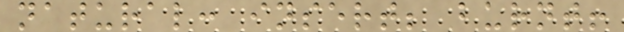natural: insert; burnt!
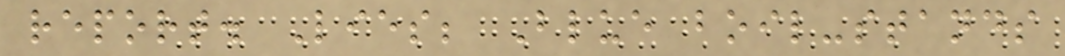report. Lies; Blue boil-stands
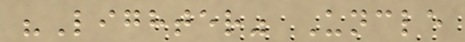"Lighter" Uncle
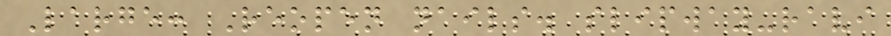Large: Reopen nails. slipway-ravi
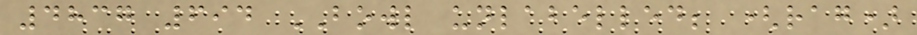4837 694 BOWL unlabelled; (rag)
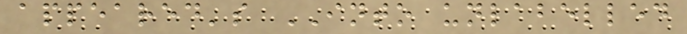appeared's INTO unlabelled
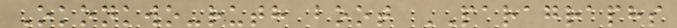Okonkwo-ruth boot PARAGRAPHS
